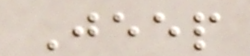Jeep
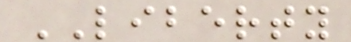LIBERTY
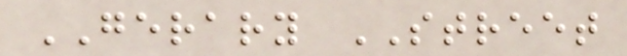GERARY STREET
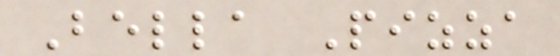Bella Pizza
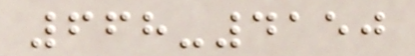668-4150
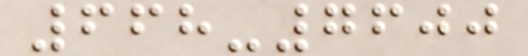668-7600
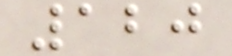120
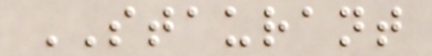STAURANT
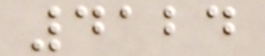4124
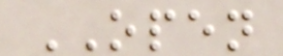OPEN
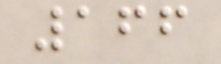166
